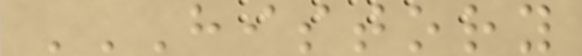HISTORY
